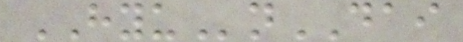HYUnDAI
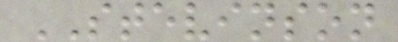STEVINSON
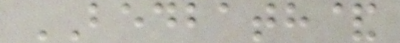BEDBATH&
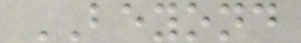BEYOND
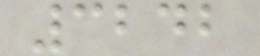3242
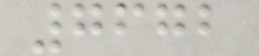7672
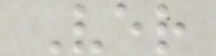Ver
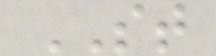ST
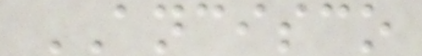ANCISCO
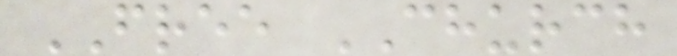FREE CHURCH
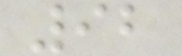92
